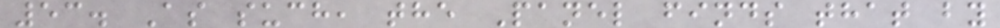53. As such, the Panel finds that by
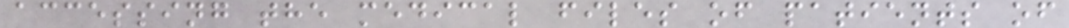accessing the medical files of patients of
